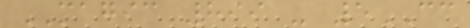MAGIC 899 - 5CC
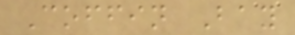Coffin Bay
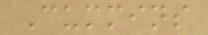Cummins
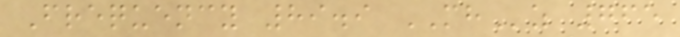Frequency 89.9 MHz 765
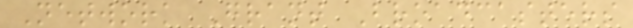Network Grant Broadcasters
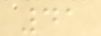41
